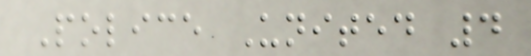Police United 4
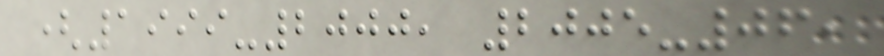(1999-2000, 2005-06,
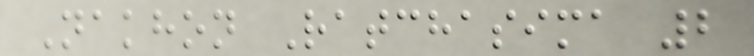Nakhon Ratchasima 2
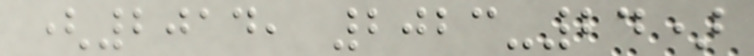(2014, 2023-24)
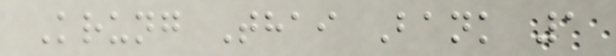Krung Thai Bank 1
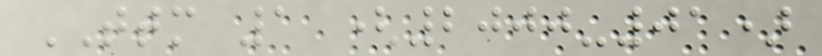TTM 1 (2000-01)
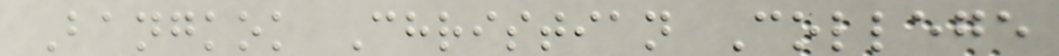Bangkok Christian College
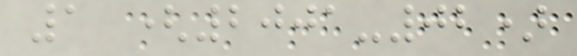1 (2001-02)
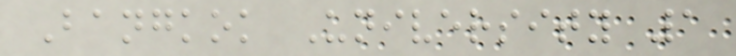Bangkok University 1
